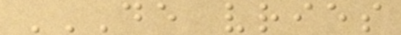DE VRIES
